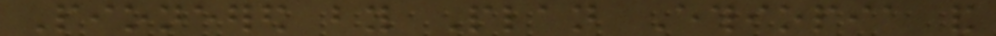Pioneered by Plan Ethiopia and
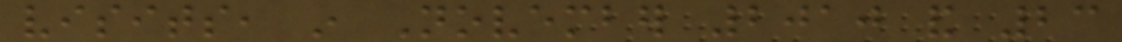visits, in November 2010 and 23
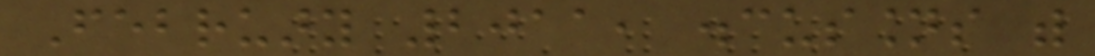February 2011, discussions with
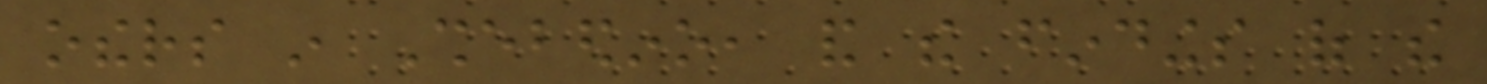others in Shebedino, and the findings of the
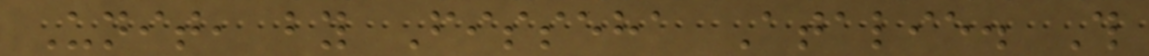Unit, by Fisseha Atalie. This
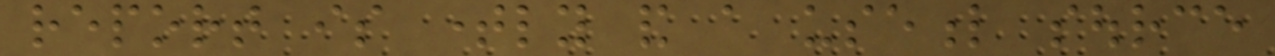report is timely and a useful source
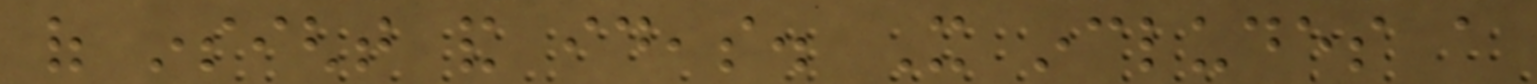of insight and ideas. It includes a
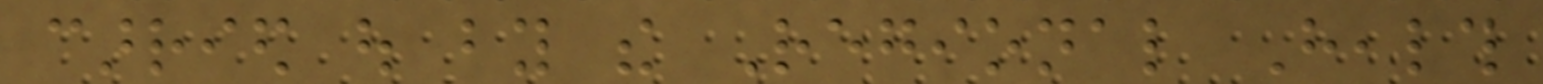carried out by the Regional Health
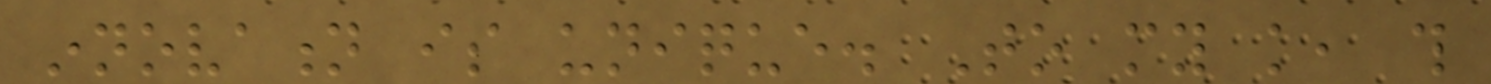innovation is unique. To my knowledge, this
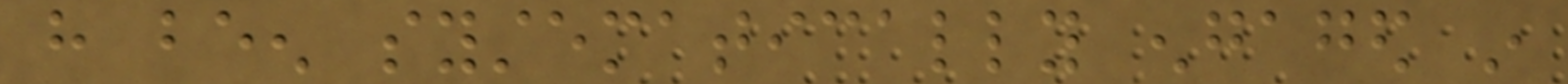have been systematically engaged in
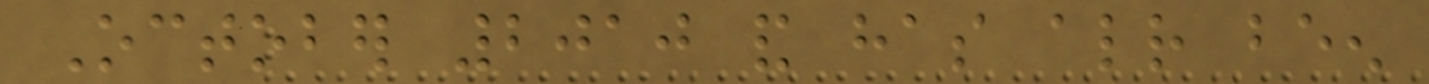October 2010 and has already been
